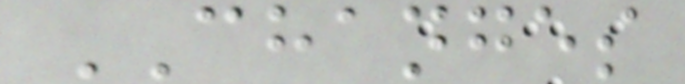CHANGES
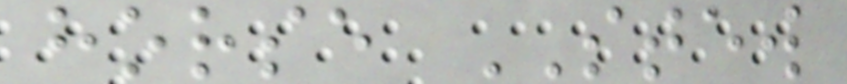horse STEW
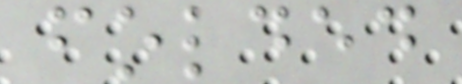folded
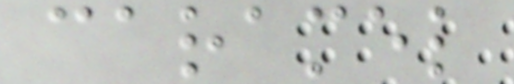caramel
